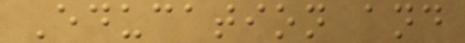Education and
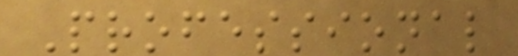Professional
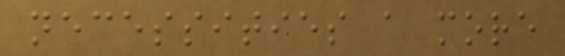necessities a more
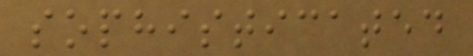sophisticated
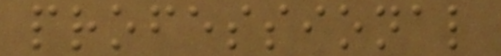professional
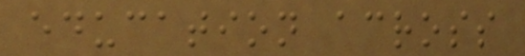education across
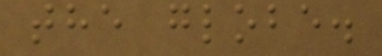the globe.
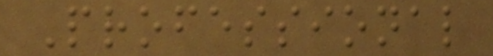Professional
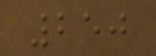250
